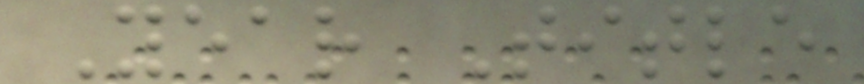Year Title
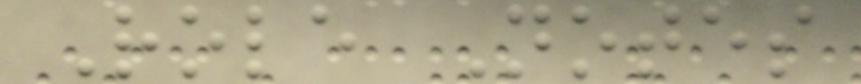Role Notes
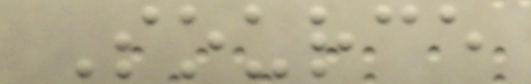Source
